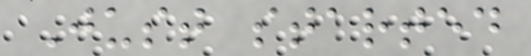Just started
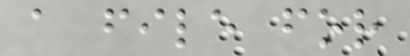a file for
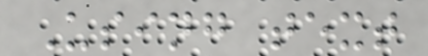Using text
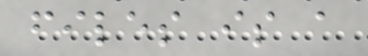files is a
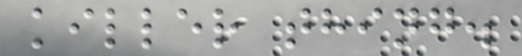killer thing.
